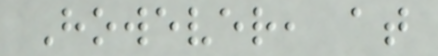However, at
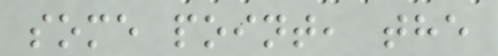some point, the
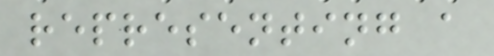representing a
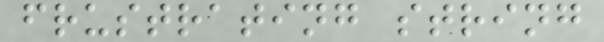frustrating string
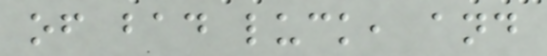of bad luck, and
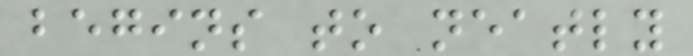begins to neatly
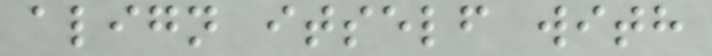align itself with
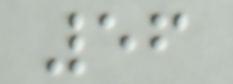56
